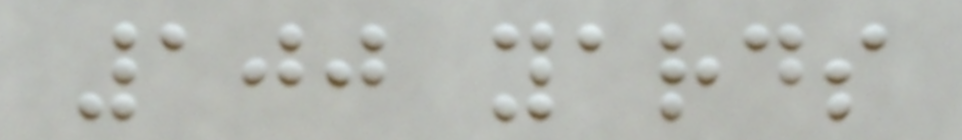100 yards
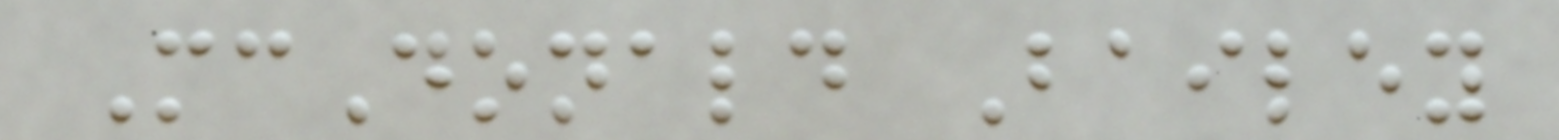McDonald Bailey
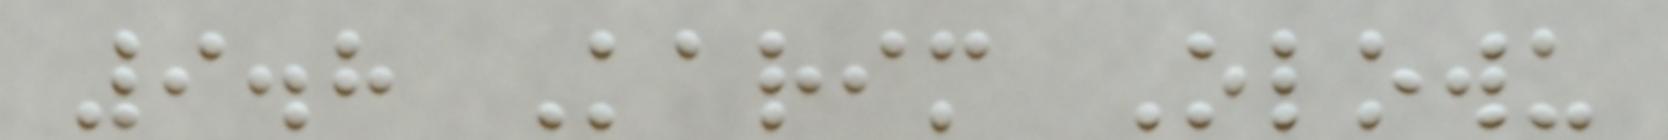9.8 Karim Olowu
